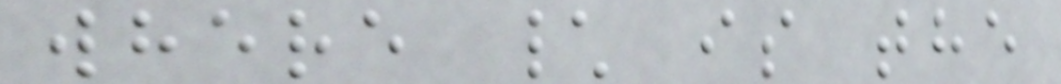where \ is the
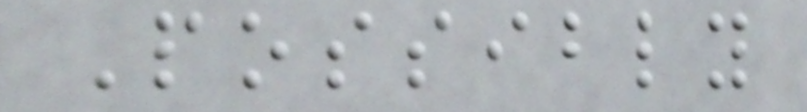Possibly
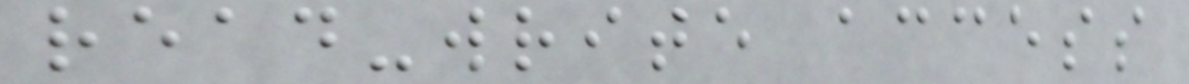read-write access
